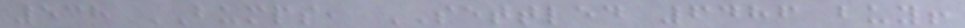538 BUMPS, SETTLED 6486 buy!
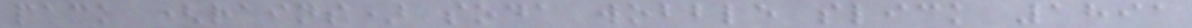pack (rains) soda wobble slick 1891
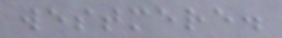westmere.
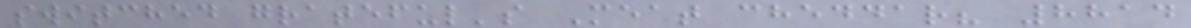switched grateful's Meat cheddar? 8814
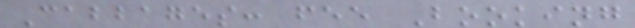Cabbages: fee Booking
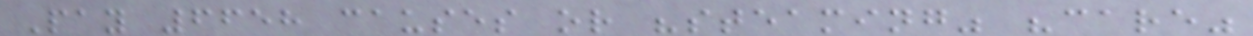Pay 6658 causes or "steaming" "care"
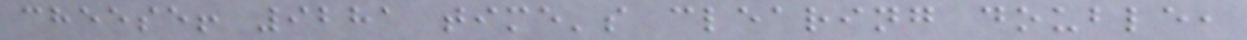cheese! 9281 time's clearing double,
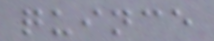quince
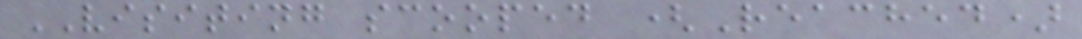VISITING scooped (Reached)
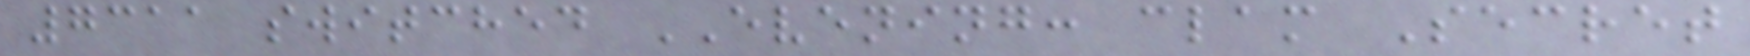7311 switched EVENING: clam Secret
